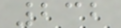232
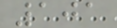101
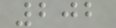202
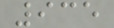935
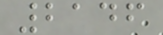2146
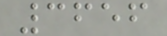3656
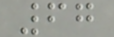67
